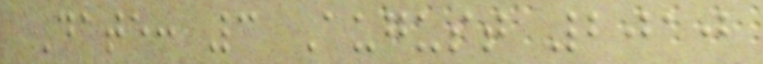Date: 3 August 2010
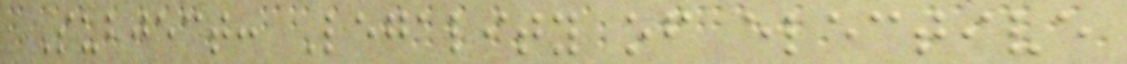Subject: Legality of elective
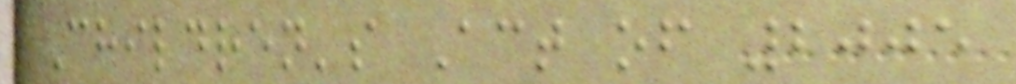Children's Act of 2005
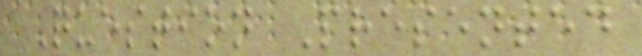Question Presented
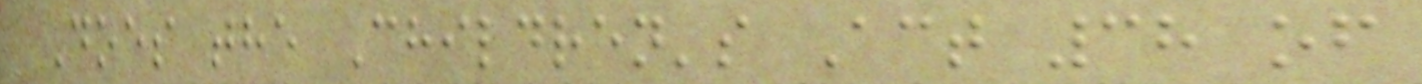Does the Children's Act 38 of
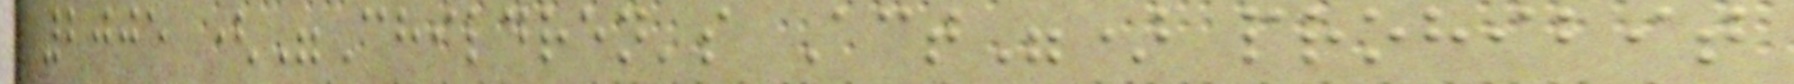2005 ("Children's Act") prohibit
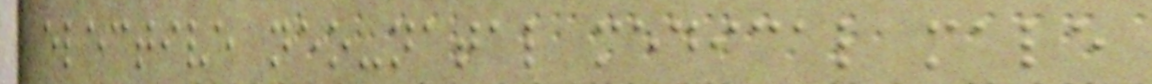elective neo-natal medical male
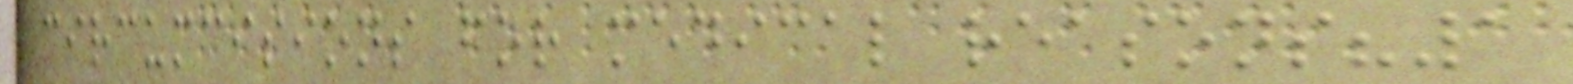circumcisions for medical reasons?1
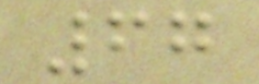67
